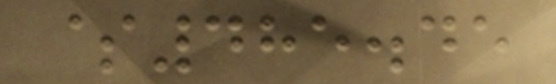$485.45
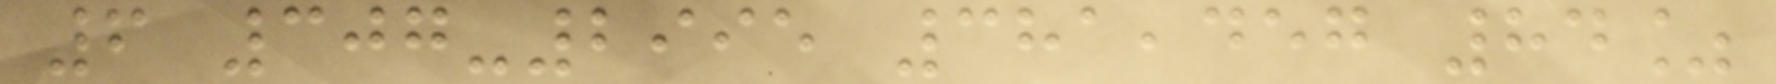6 307-2995 381,457 84%
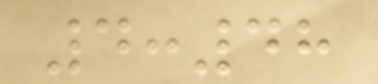4:48
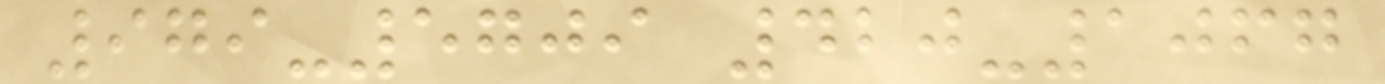979-5709 420-1067
